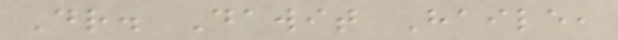Dr. Dawit Haile,
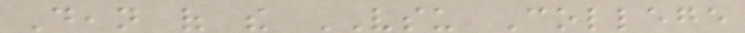Dean of the VSU College
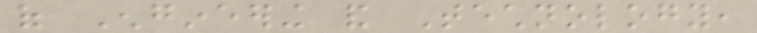of Engineering and Technology,
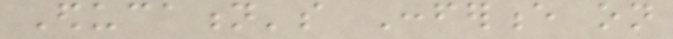Education's Conference on
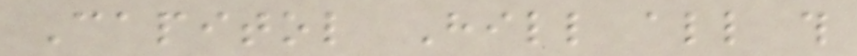Capitol Hill all this
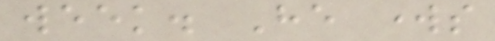week. He works
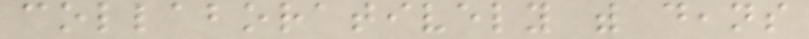collaboratively with deans
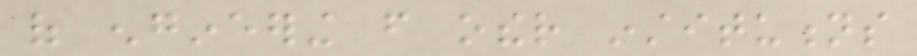of engineering from other institutions
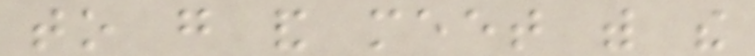to go and meet with the
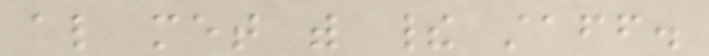also met with their staff.
